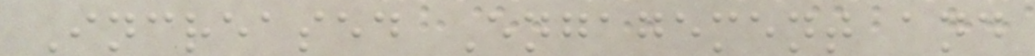Increased Engagement and
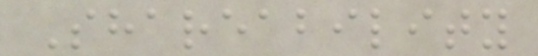Shareability
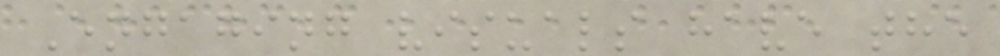Engaging visuals have the
